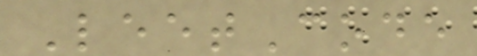LeetCode
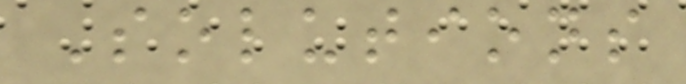Solutions
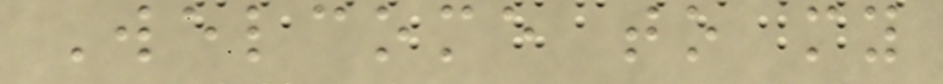Welcome to my
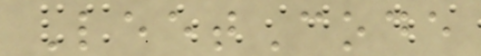LeetCode
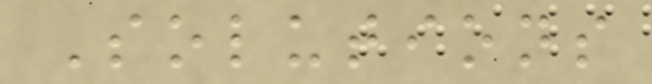Solutions
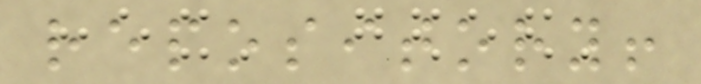repository!
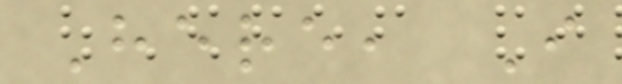Here, I
